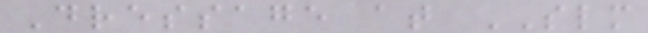Dressage at SLM
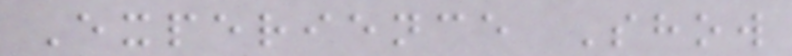Experience Show
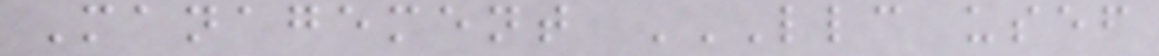Management LLC USEF
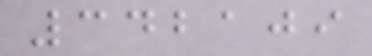342109
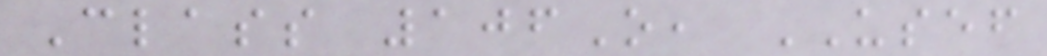Class 106O, USEF
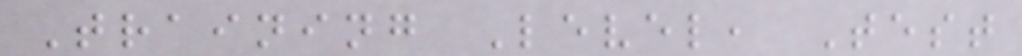Training Level, Test
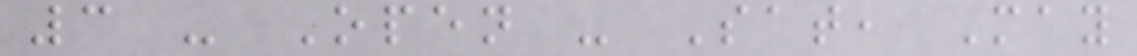3 - Open - Sat, May
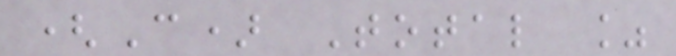(C) Total %
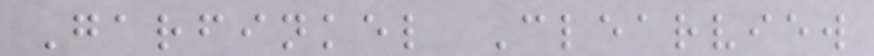Garfinkel Clearview
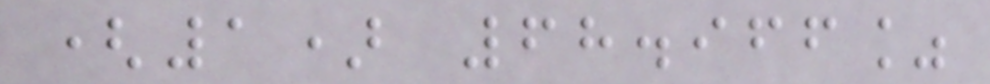(1) 68.966%
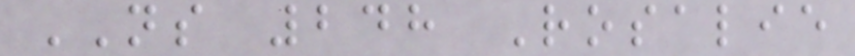NS 248 Rosalie
